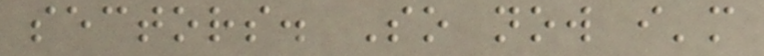sectors. So now i'm
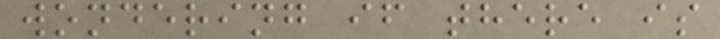wondering if there is
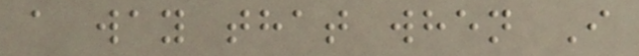a way that when I
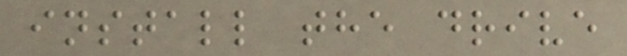install the drive
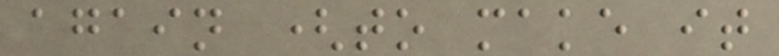again (to make it
